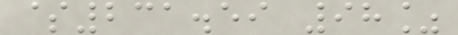$231.59 98%
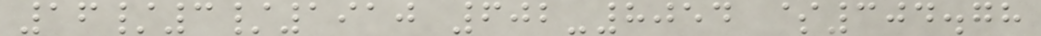16/3/1910 602-8054 $304.78
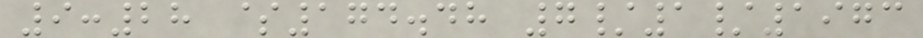9:28 $174.48 7/1/1973
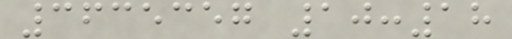3635357 10:18
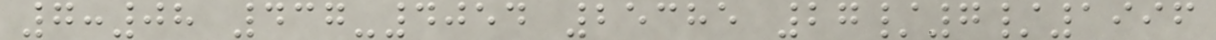7:08 437-4054 25385 27/7/1996
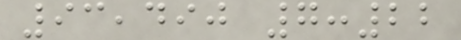93,490 7:22
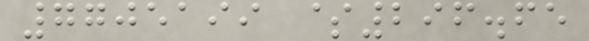7705199 $296.65
